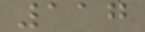117
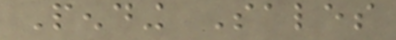Pending Sales
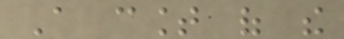A count of the
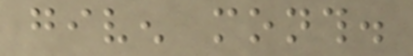given month.
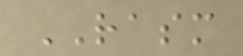RASM
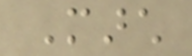March
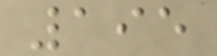195
